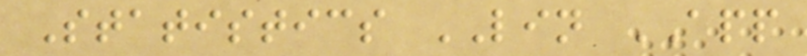Statistics LIN APP
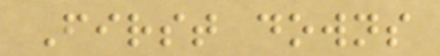First downs
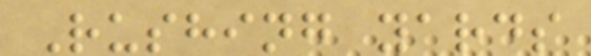Rushing yards
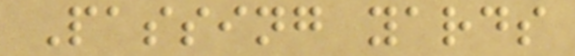Passing yards
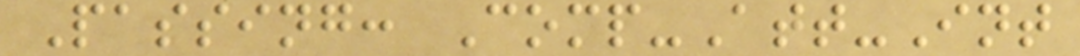Passing: Comp-Att-Int
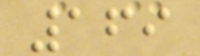169
